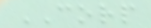CORP
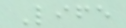Life
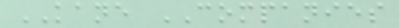KANE COMPANIES
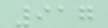917
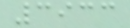3933
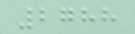2788
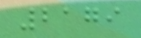2179
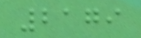2179
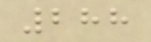288
